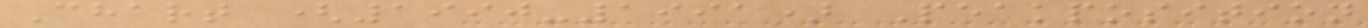Chart (1990-1991) Peakposition
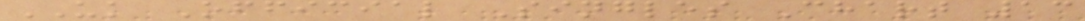UK Official Singles Chart 13
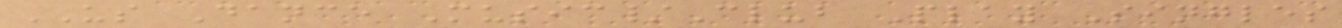US Dance Music/Club Play Singles
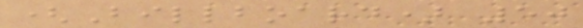(Billboard) 50
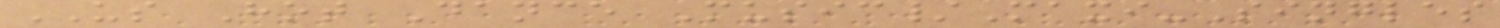US Hot Dance Music/Maxi-Singles
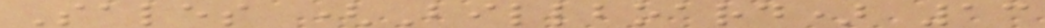Sales (Billboard) 13
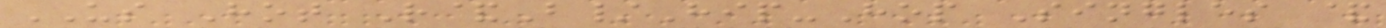US Hot R&B/Hip-Hop Singles &
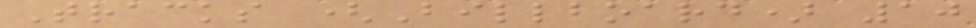Tracks (Billboard) 10
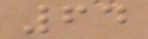64
